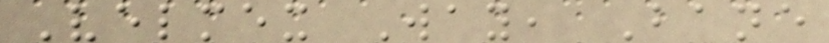Velmex Way, Bane
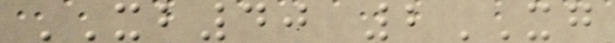XB40 2XG
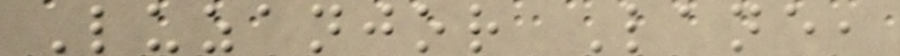Luzanjor Lane,
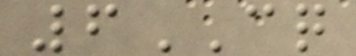6CQ
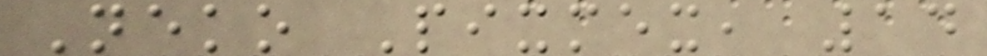Neko Pixmex, 14
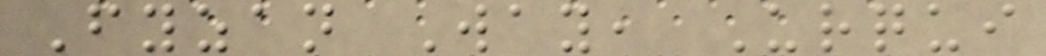Fyzan Way, Urqui
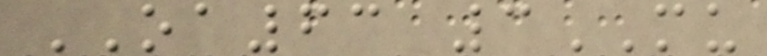OA63 3MU
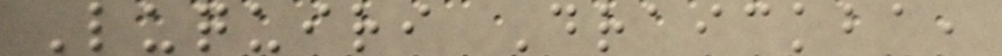Luquiri Draickba,
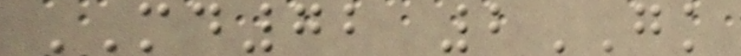MD72 2GK
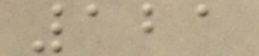121
